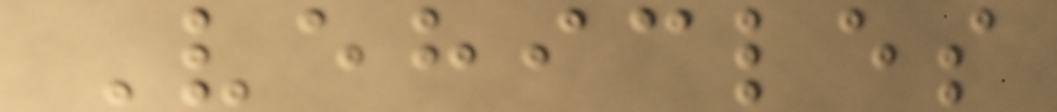Vehicles
